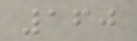160
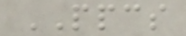PPCS
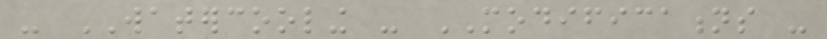- WATERCOOLING - MODIFICATIONS -
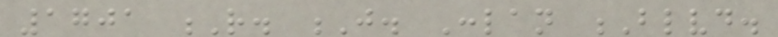1701 R. J. Conlan Blvd.
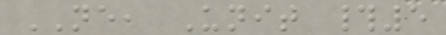NE, Unit #5
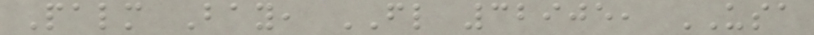Palm Bay, FL 32905, USA
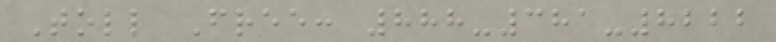Toll Free: 888-381-8222
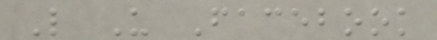Like Us Facebook
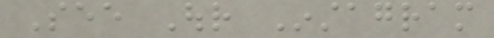See Our Instagram
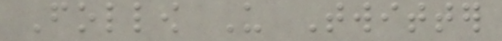Follow Us Twitter
